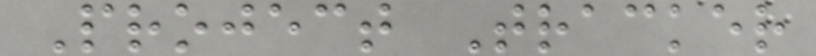Project Tracker
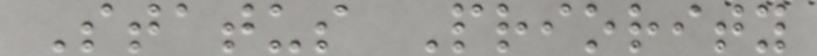Status Priority
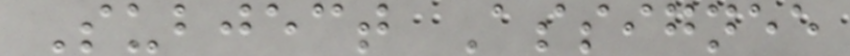Subject Assignee
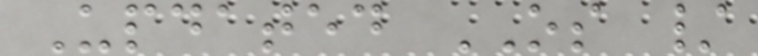Updated OS /
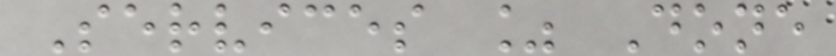Services % Done
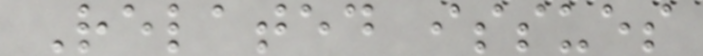Related issues
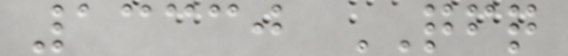13330 QFQ
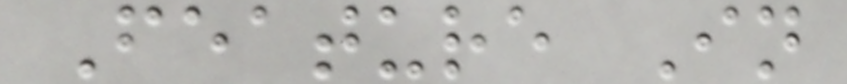Feature In
